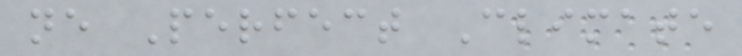ne Perfect Climate
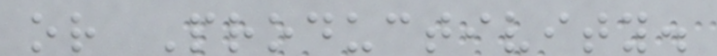or Productivity.
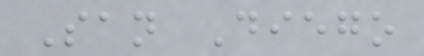San Diego
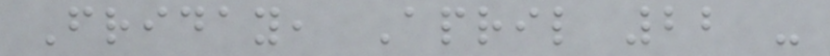Friday, April 22 -
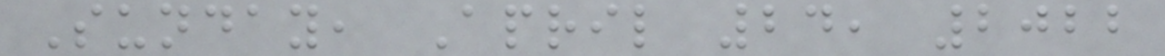Sunday, April 24, 2022
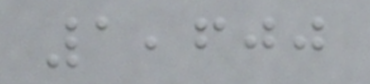1,600
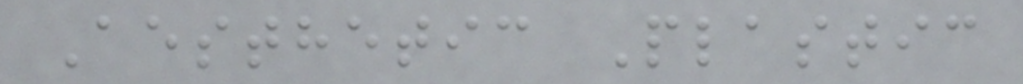Aesthetic Plastic
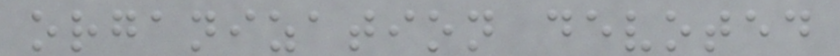organization devoted
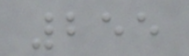255
